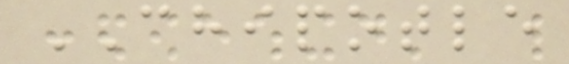CHIPOTLE
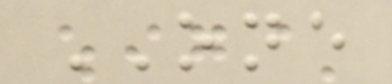ONE
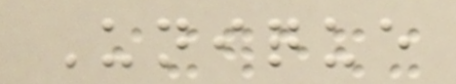Unique
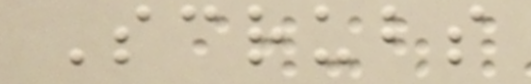Scrubs
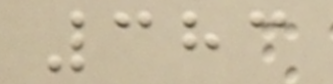383
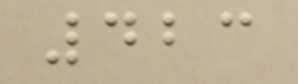423
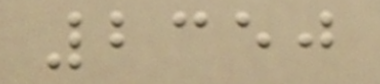2350
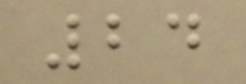24
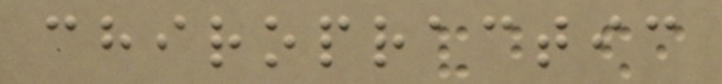chiropractic
